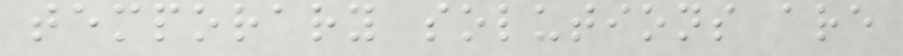temporary solutions are
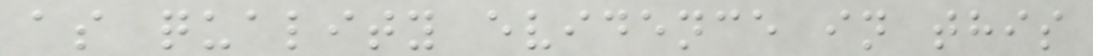as quality evidence in this
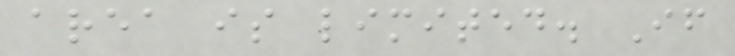area is limited. If
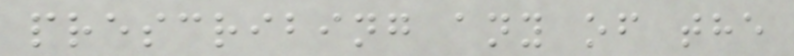prescribing any of the
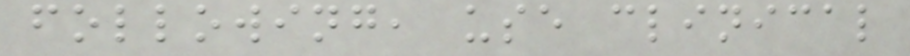following, use clinical
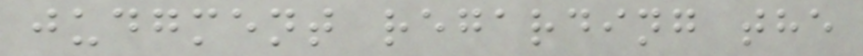judgment regarding the
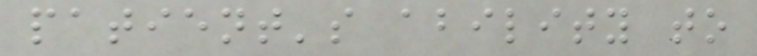patient's ability to
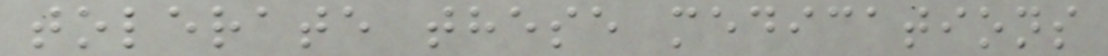tolerate these medications
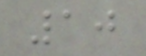10
